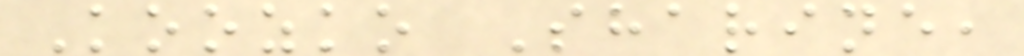Koozko Sharine,
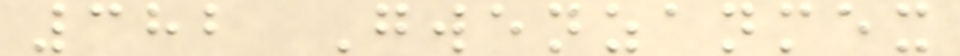382 Gwenzanmex
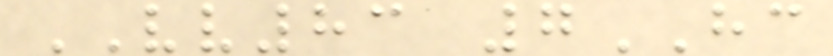VV83 7HC
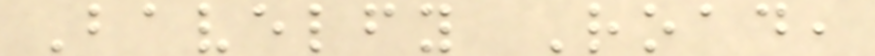Bavelfy Road,
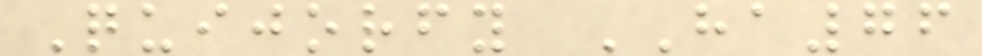Quijorfy HA76
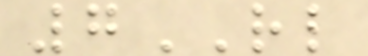7RL
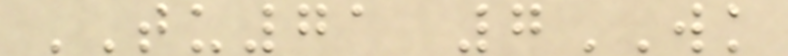TU71 7WK
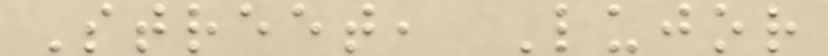Street, Lujor
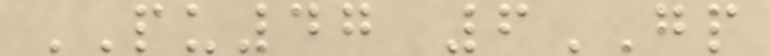PU47 6GP
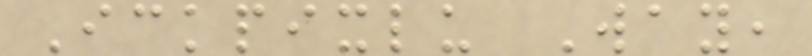Ickpixlu Way,
